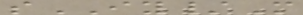sIY/M
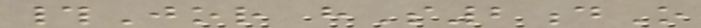#Jor hS2dO
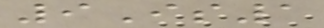9Is1
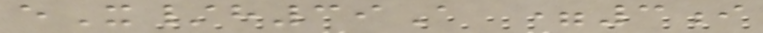eX/h39A =3i
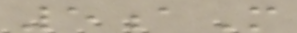5aM
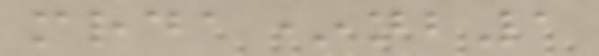mrda*nb1
